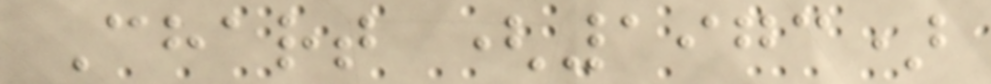Chart (1973)
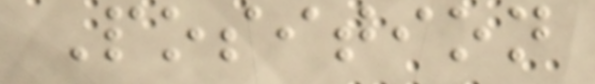Position
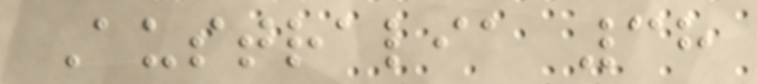Australia 38
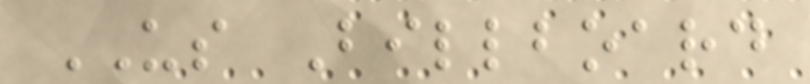US Billboard
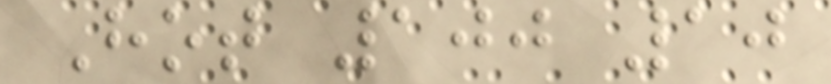Hot 100 10
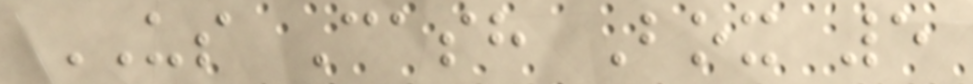US Cash Box 5
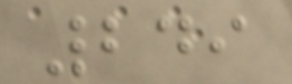249
